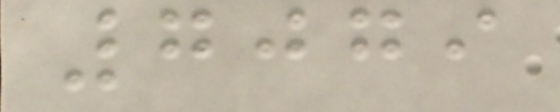7079
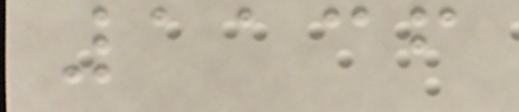1136
